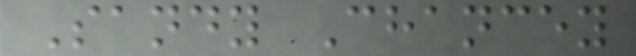Sandy Chancey
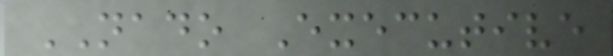NADO Executive
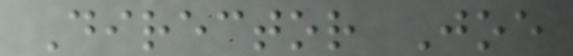Director Joe
